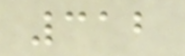312
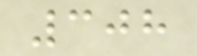308
